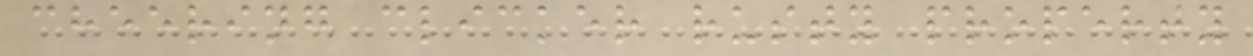cheering clicker rusty property
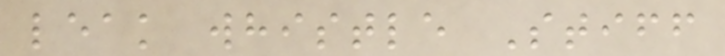leak whistle Stiff
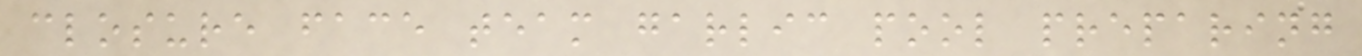closure face team garlic pool preparing
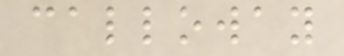calloway
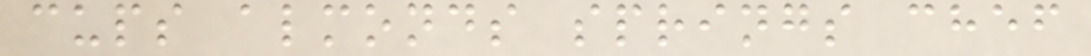cups almonds springs chef
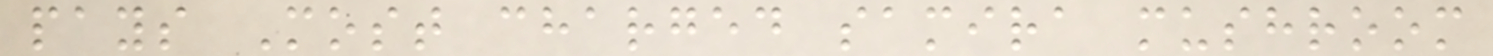pays Most charged samira mushroom
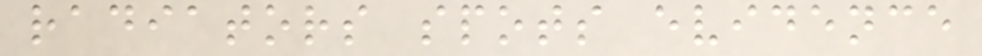radiators spots evidence
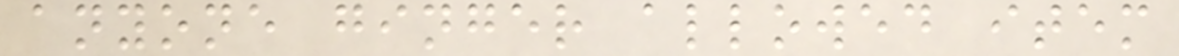anyone ginger allowed item
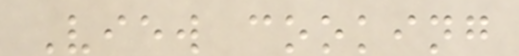View cooking
